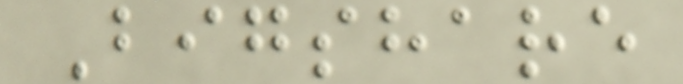Bigshare
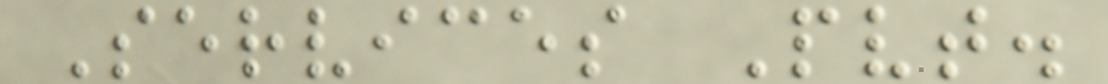Services Pvt.
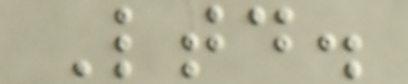Ltd.
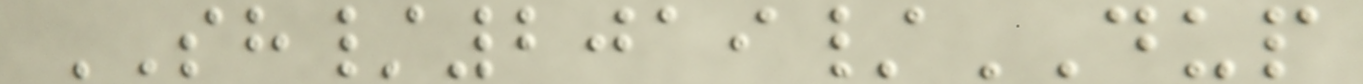SH/2019/DUP
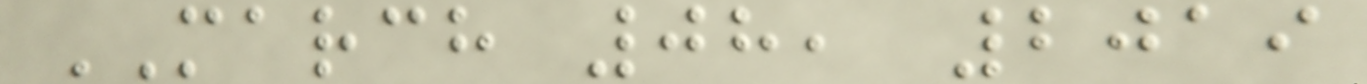MARCH 08, 2019
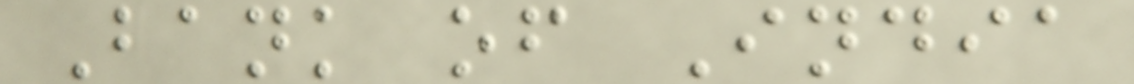Bank of India
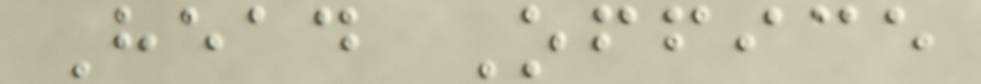Head Office
